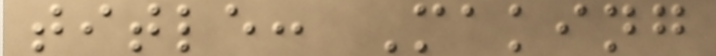title: Making
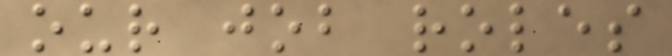our job roles
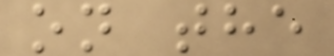on the
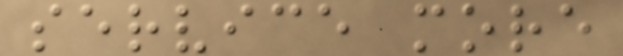service more
